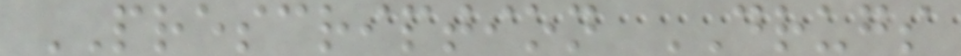PRESCRIPTION DRUGS
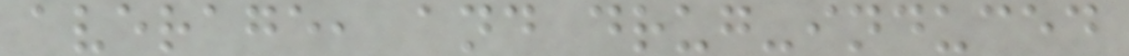average, and drug-induced
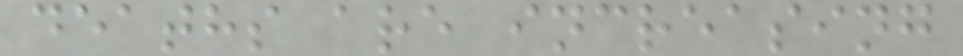deaths are increasing
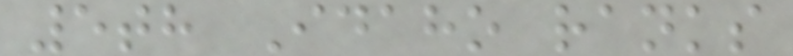5th Idaho ranks
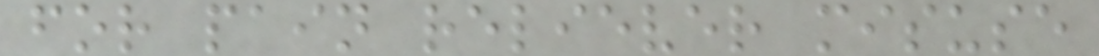for pain reliever misuse
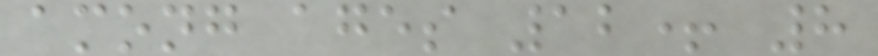among ages 12+ 8
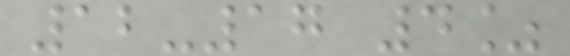12-17 4%
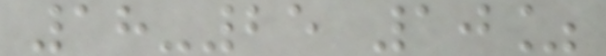18-25 10%
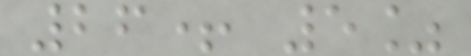26+ 5%
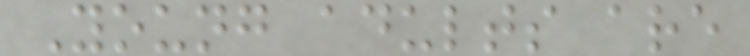Young adults are
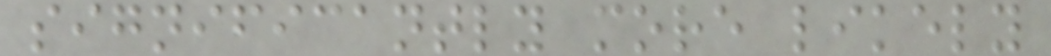significantly more likely
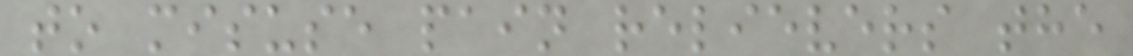to misuse pain relievers the
